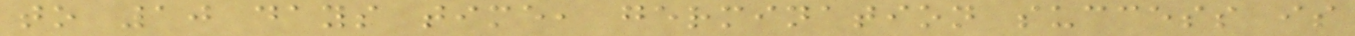to 10 days time, germination success is
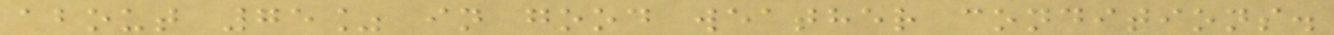about 75% in good weather conditions.
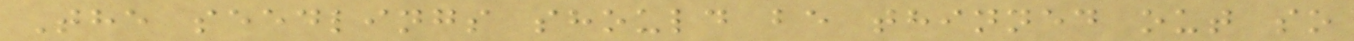The seedlings should be thinned out so
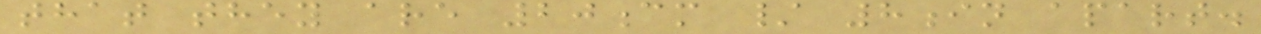that they are 20cm / 8in apart.
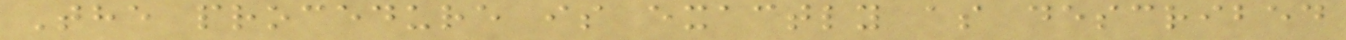The procedure is exactly as described
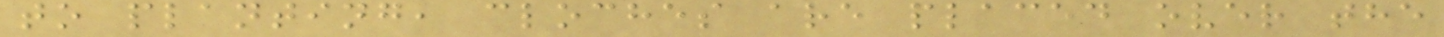to planting, cloches are placed over the
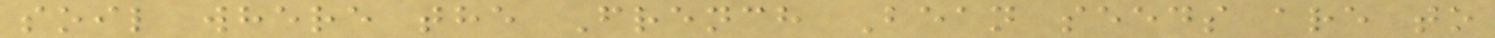soil where the French Bean seeds are to
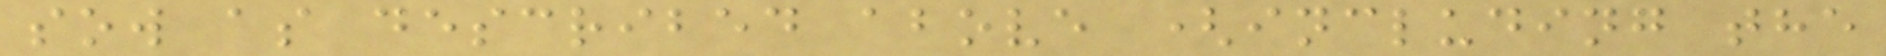sow as described above (including the
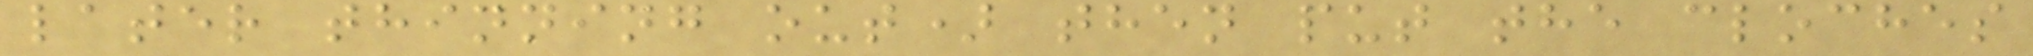later thinning out) then put the cloches
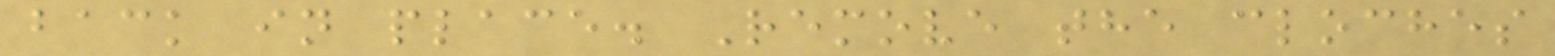back in place. Remove the cloches
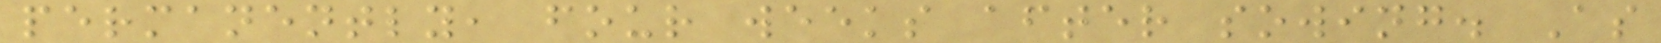permanently, four weeks after sowing. As
